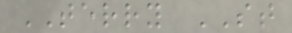TERRY ST
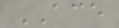ACE
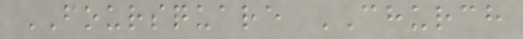FOURSQUARE CHURCH
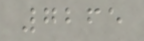7265
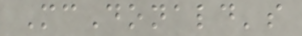McDonald's
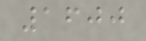1600
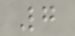7
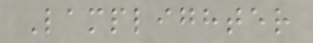Lamplighter
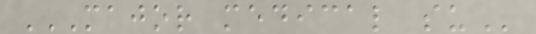MAJOR MEDICAL SU
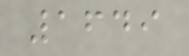1649
